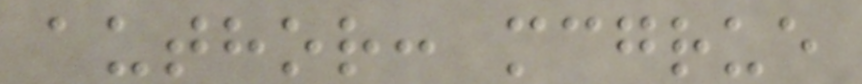author: mcgrue
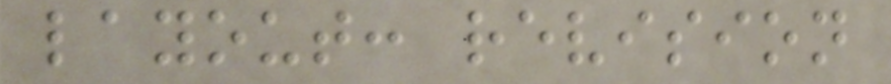layout: revision
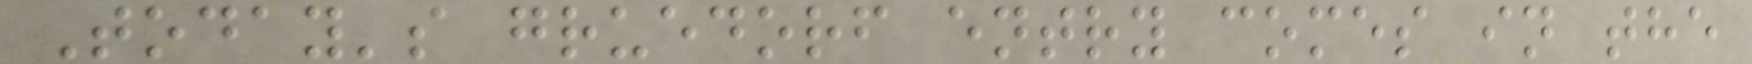Today's gruedorf entry comes in the
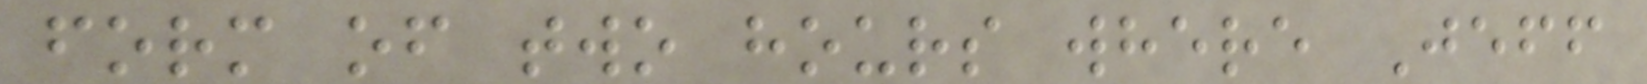form of two hours where Jeff
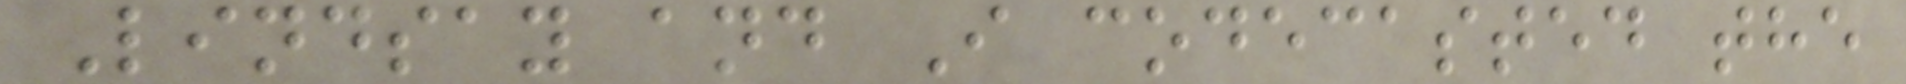Lindsay and I codecasted the
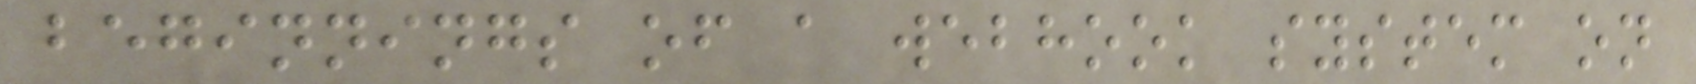beginnings of a webhook system on
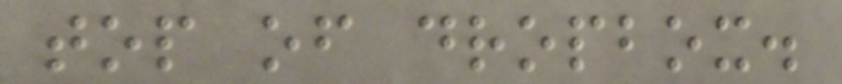top of dropbox.
